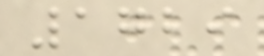1729
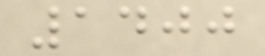1400
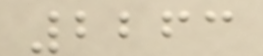2263
